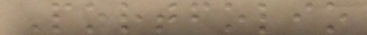Portfolio
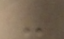-
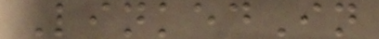LinkedIn
